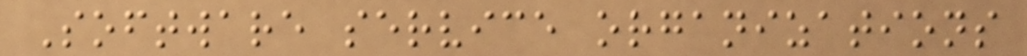Software service organizations
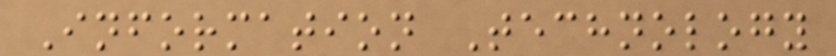Information Technology
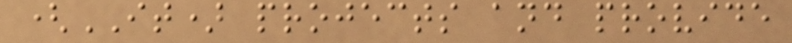(IT) projects and provide
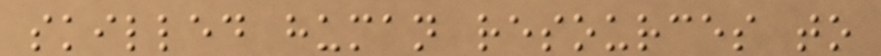skilled human resources to
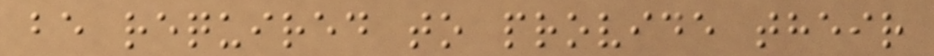be required to provide their
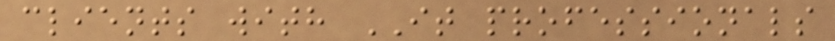clients with IT professionals
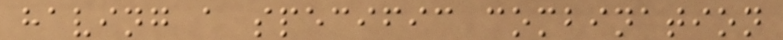having a specific combination
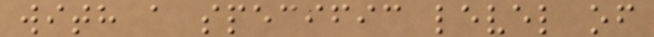with a specific level of
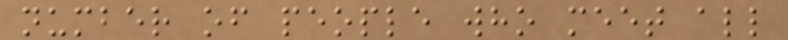number of people who meet all
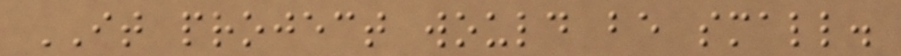IT project would be small.
